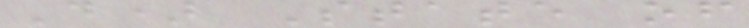D) State of
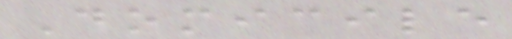Domicile
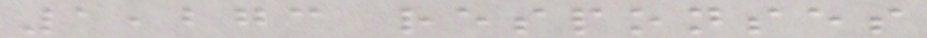1,273 responses
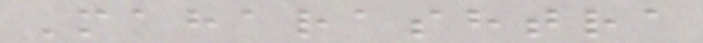Maharashtra
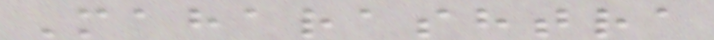Maharashtra
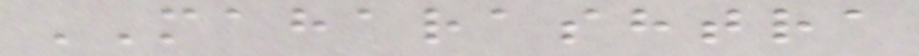MAHARASHTRA
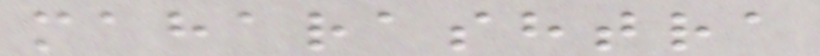maharashtra
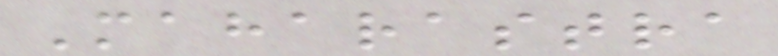Maharastra
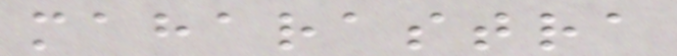maharastra
